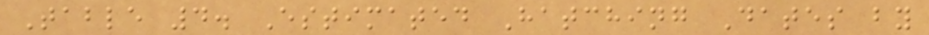Table 4. Estimated Hatching Dates by
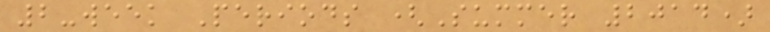2-week Periods (Summer 2014)
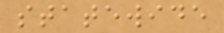statewide
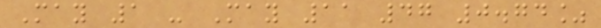May 1 - May 11 47 0.74%
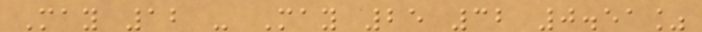May 12 - May 25 32 0.51%
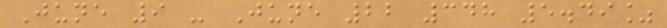June 9 - June 22 348 5.49%
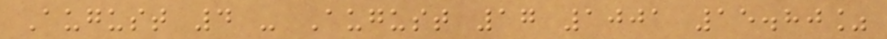August 4 - August 17 1001 15.80%
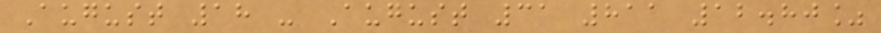August 18 - August 31 811 12.80%
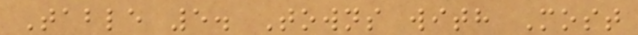Table 5. Towns with Most
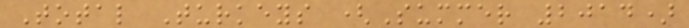Total Turkeys (Summer 2014)
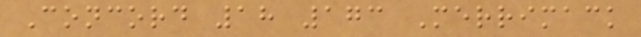Concord 18 173 Merrimack
